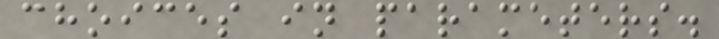choices in parameters.
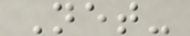Net-
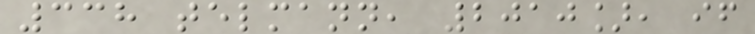338 telmann, 2010], if
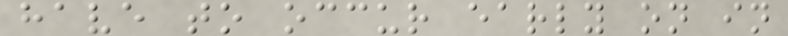have to occur early on in
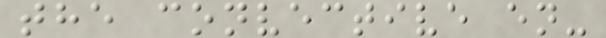the convective en-
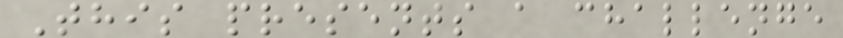This presents a challenge
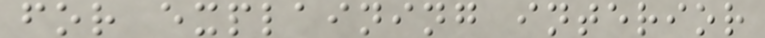for explaining interior
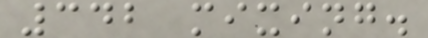342 mixing.
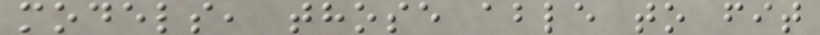models, those able to fit
